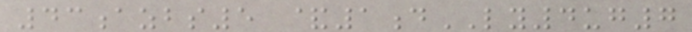43azbs5 &1dLY4ug7
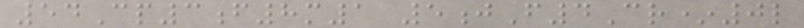54Cp3f8m1 5jF4Cr*0l
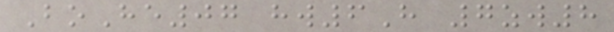BoHe07 hw6H 7zw8
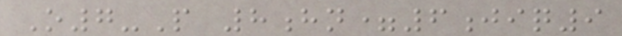O7-P 8hn=6jiq9
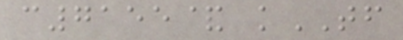c7155& kTF
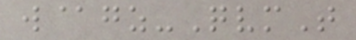w@gz-QvmT
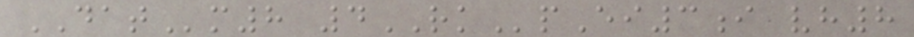DATm8 4RKpEi3i vh8
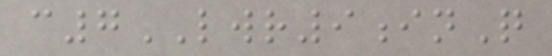c7LWR9inQ
